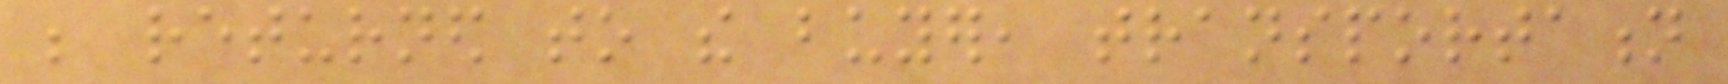be returned to the buyer, transportation
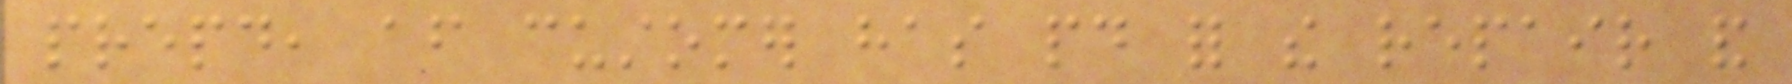prepaid, after customer has paid for the repair and
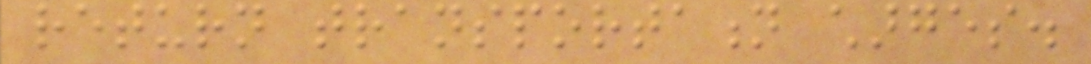return transportation charges.
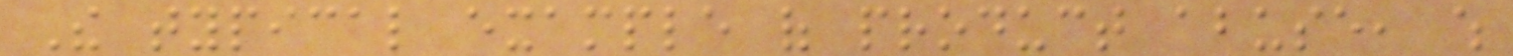The typical example of product abuse, which
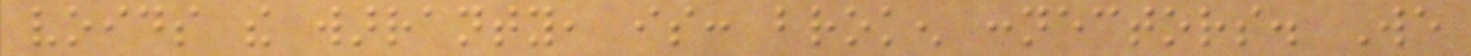voids the warranty, is: broken connectors. We
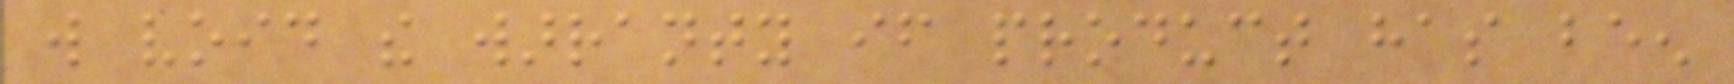will void the warranty if product has been
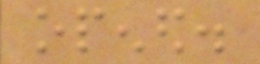opened.
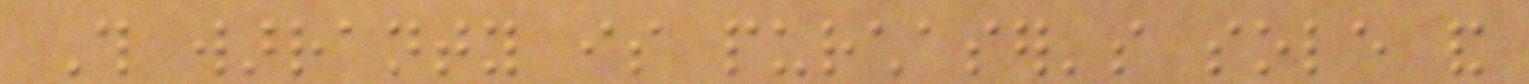This warranty is purchaser's sole and
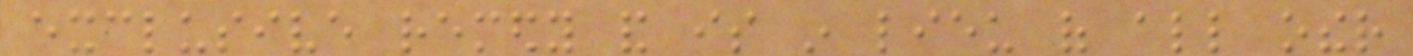exclusive remedy and is in lieu of all other
